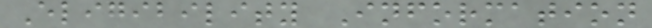Eligibility Information
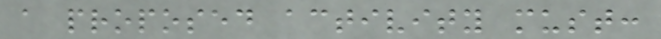a proposed activity must:
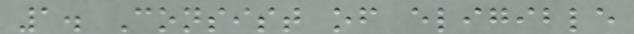1. Consist of eligible
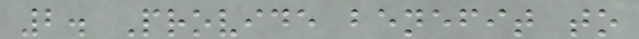2. Provide benefit to
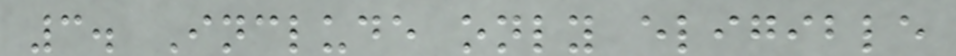3. Include only eligible
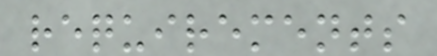requirements
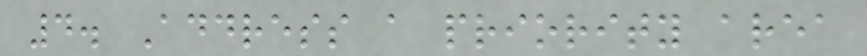4. Address a priority area
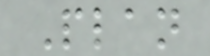Plan
